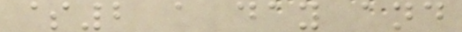$2 a day and
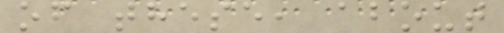of these, about
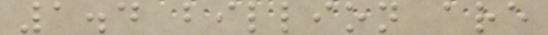1.4 billion are
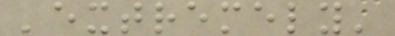'extremely'
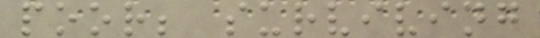poor; surviving
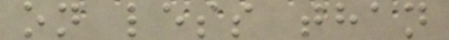on less than
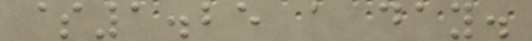$1.25 a day.
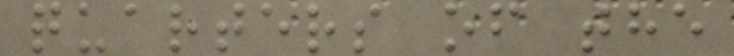quarters of the
